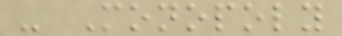- Monopoly
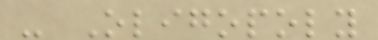- Oligopoly
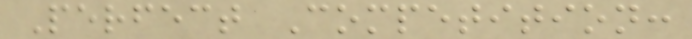Perfect Competition:
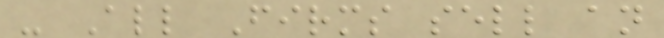- All Firms sell an
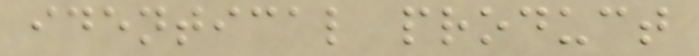identical product
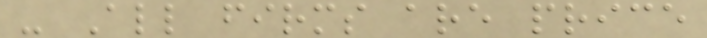- All firms are price
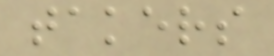takers
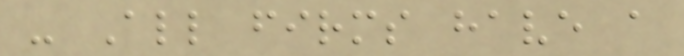- All firms have a
